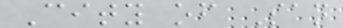City of San
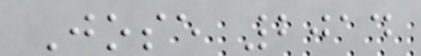Jose 2014
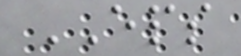EPS
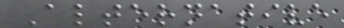Alternative
